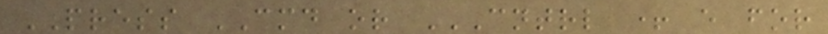PRESS CMD or CNTRL + E FOR
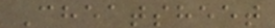Cheatsheet
